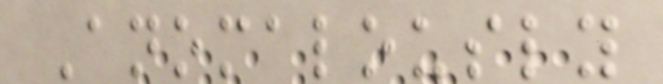Anomalously
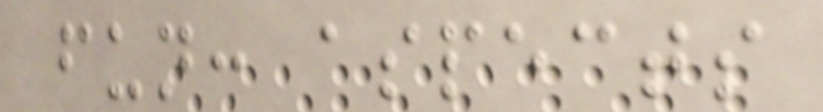fun: aspects
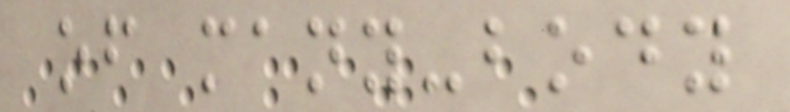of many-body
